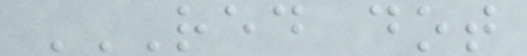RED DOT
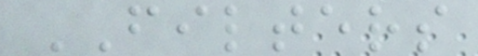FILTERS
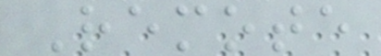Remote
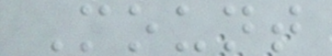Mount
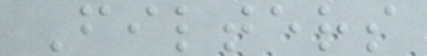Filters
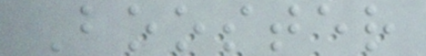Booster
